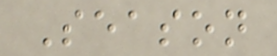Season
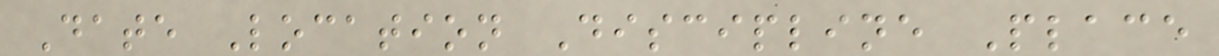Date Location Discipline Place
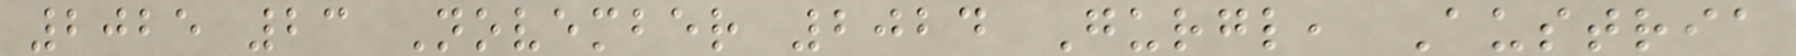2025 23 November 2024 Gurgl, Austria
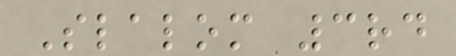Slalom 3rd
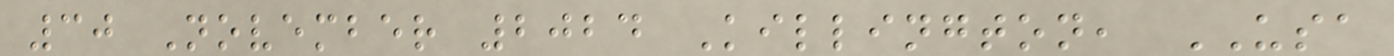30 November 2024 Killington, USA
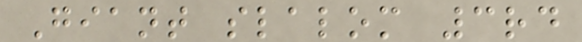Giant slalom 3rd
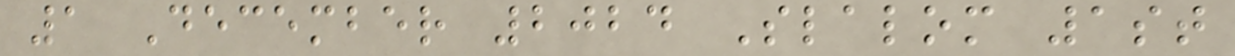1 December 2024 Slalom 1st
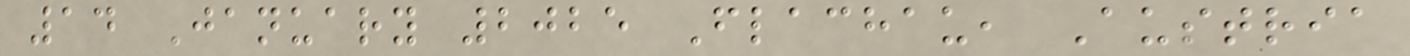14 January 2025 Flachau, Austria
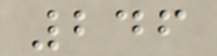246
